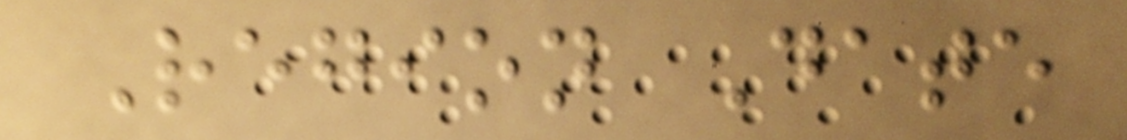Region Date
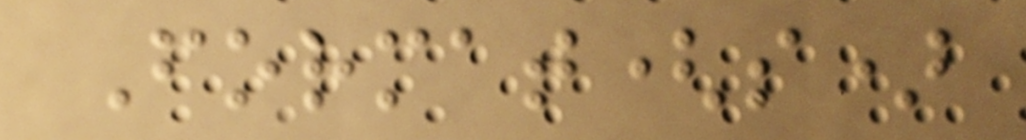Format(s)
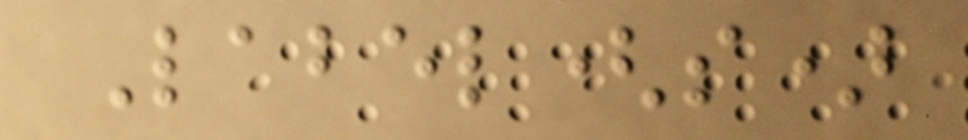Label(s)
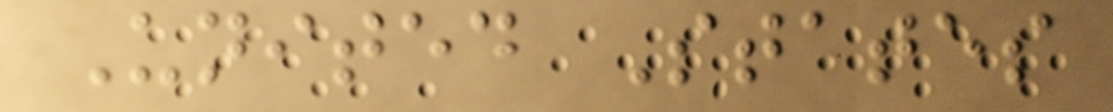United States
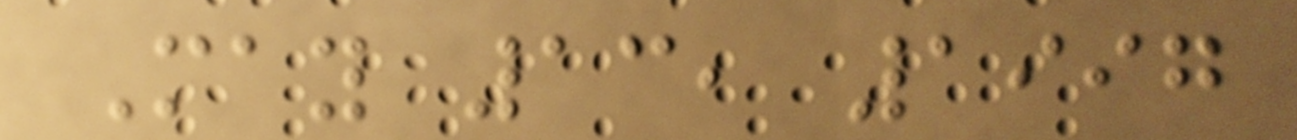May 13, 1997
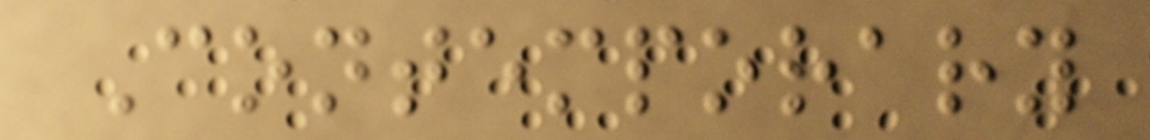Contemporary
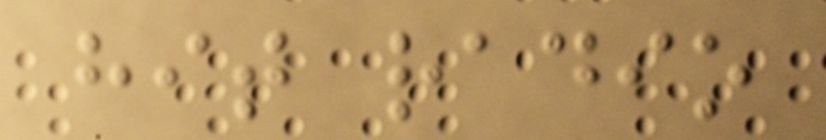hit radio
